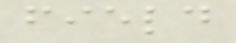field
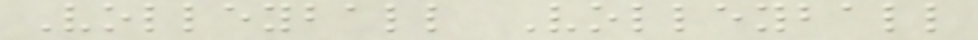Volleyball Volleyball
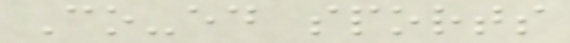Co-ed sports
